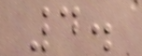4.
